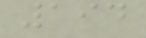194
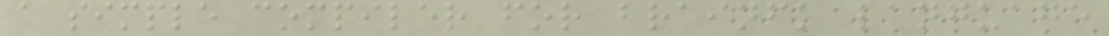a simple compiler for brainfk language
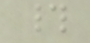#
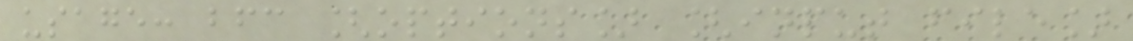usage: bfc [options] [input file]
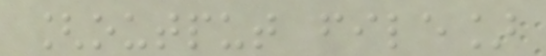[output file]
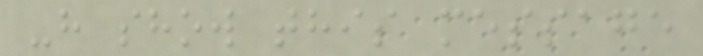-h show this message
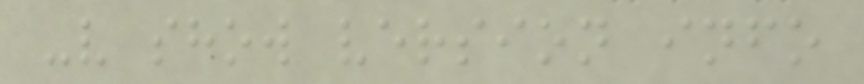-v show version info
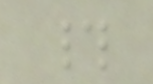#
